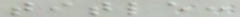title:
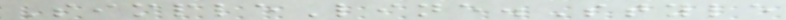SimpleLine.Style
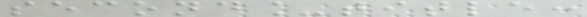second_title:
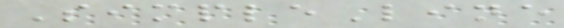SimpleLine
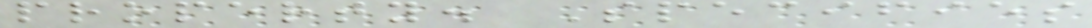property. Specifies
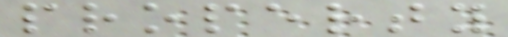property
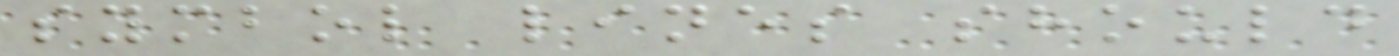symbol lines should
